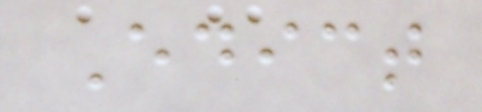Edict
